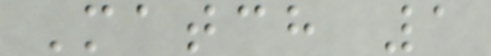Match 1
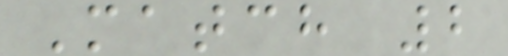Match 2
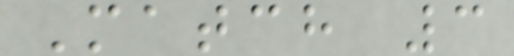Match 3
